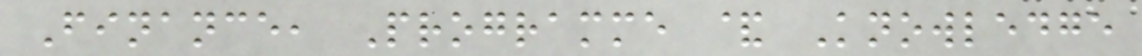Finance, Programme & Knowledge
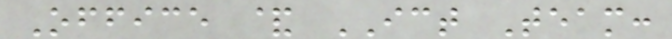Office & ICT Team:
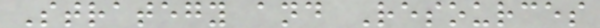Strategy and Resources
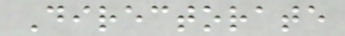Directorate
